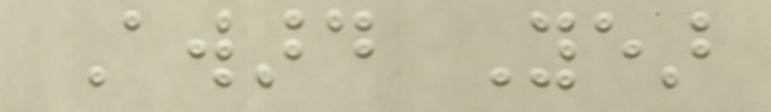Award Year
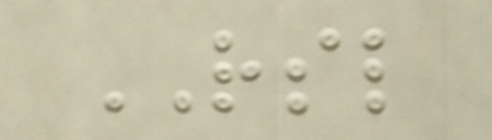RSL
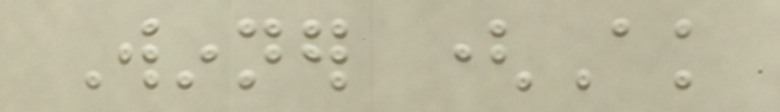Winner (Ak
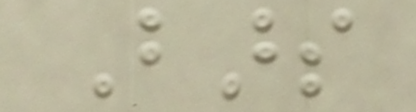Bars
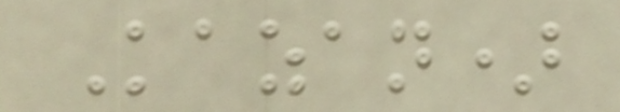Kazan)
